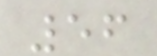56
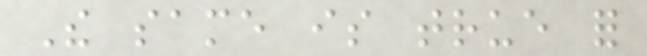The same is true for
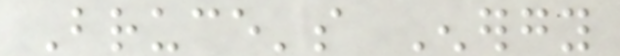Bruce's Energy
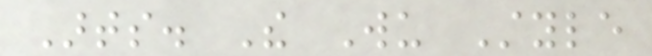Arts. The Wu Style
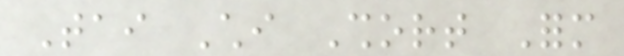Tai Chi Short Form
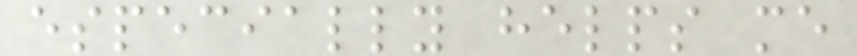especially helps me
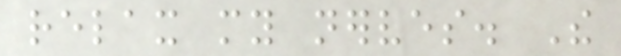relax my nerves. The
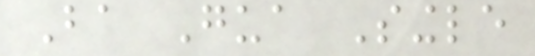Ba Gua Single
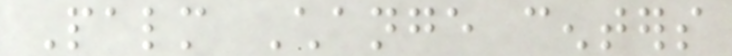Palm Change centers
